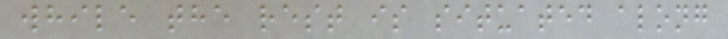while the rest is situated along
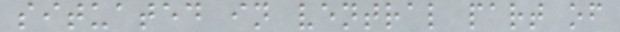situated in ventral part of
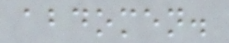abdomen.
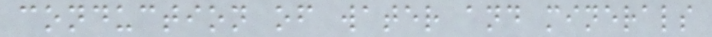conduction of water and minerals
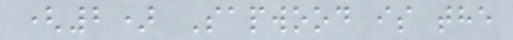(2) Sapwood is the
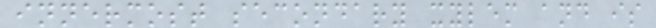innermost secondary xylem and is
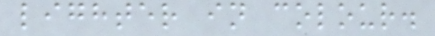lighter in colour.
